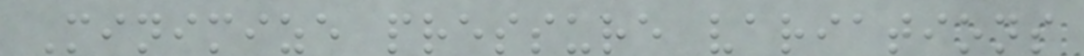Minimize pressure variations
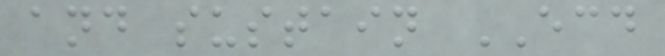and sustain ECD
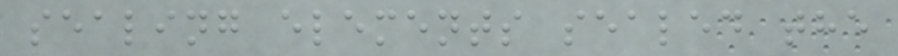sealing elements sealed the
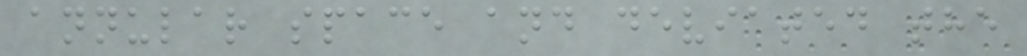annular space and deviated the
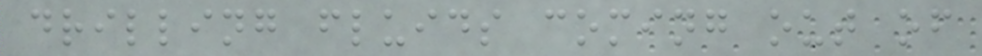drilling fluids coming out of
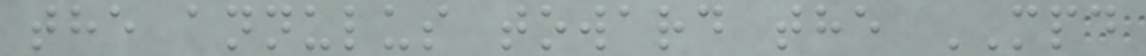the annulus toward the MPD
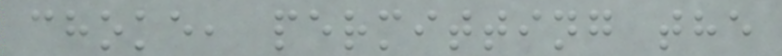choke, permitting the
